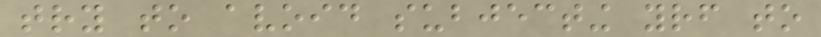try to avoid subjecting yourself to
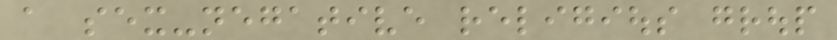a sex-negative religious group
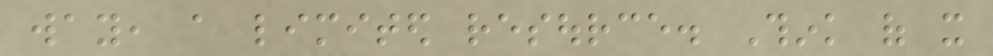way, a limited resource. Think of it
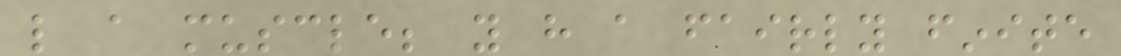like a muscle; you have a fairly finite
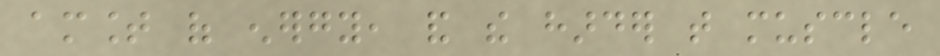amount of energy, and the harder that muscle
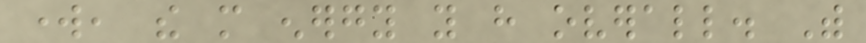work, the more energy you have overall. With
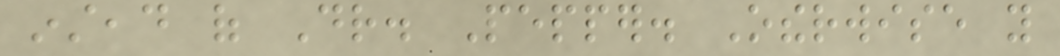instead of Dr. Pepper. Otherwise you
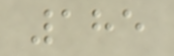185
